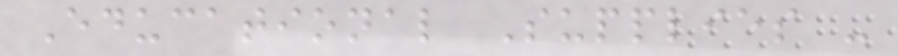Educational Supplies -
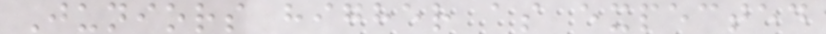Juniors higher as expected
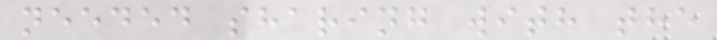needed sharing with the
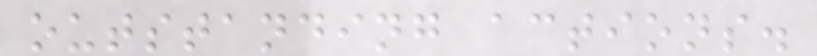outstanding actions.
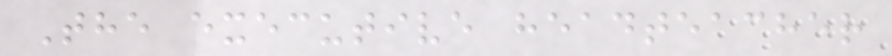The executive headteacher
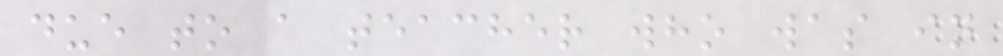due to a teacher who was in
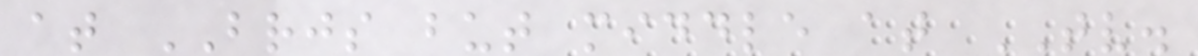at BRJS but middle at TV.
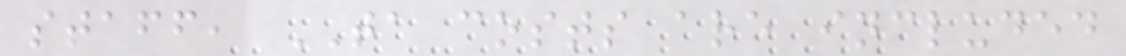staff, TA costs are included
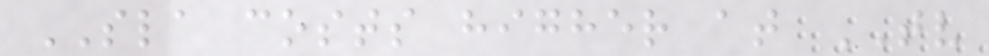SLA costs higher at TV
